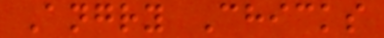Angry Chicks
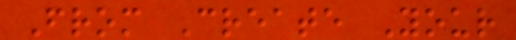From Create Your
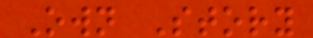Own Story
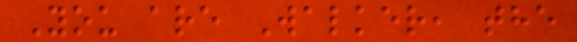You are Walker, the
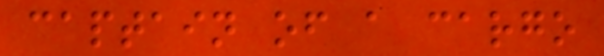captain of a cargo
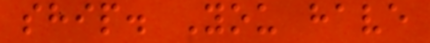ship. You have
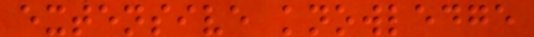extensive knowledge
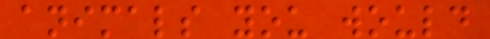animals you would
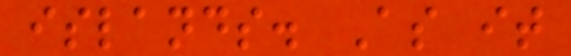islands. As it
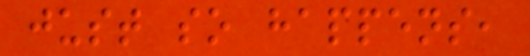just so happens,
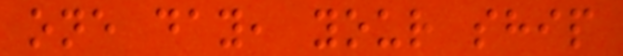one day, your ship
